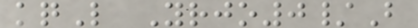kqL Yrjo0/B
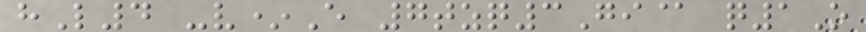hL4 -v*E 7tzq3Gi@ q1O
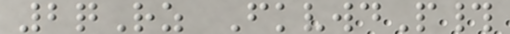2qRz FkvwdP#
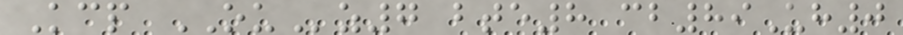Kcp OUz7 bte8 cb89Uh0
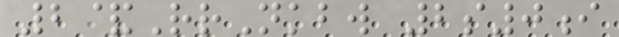2&RrNkbw 2s0i
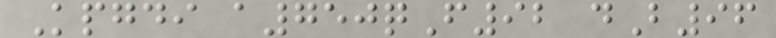Kpgdi a750qF92 dB96
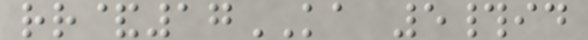rr&17KA 5#id
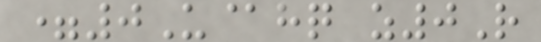=0U@hq z0R
